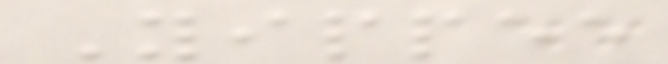Yippee
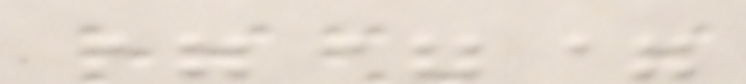===
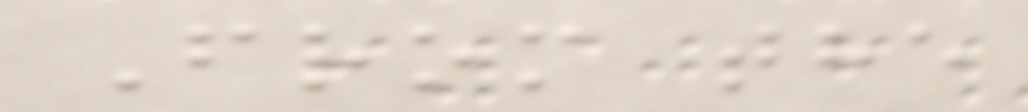From the
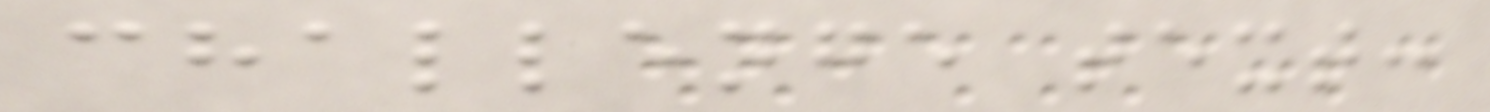challenge text:
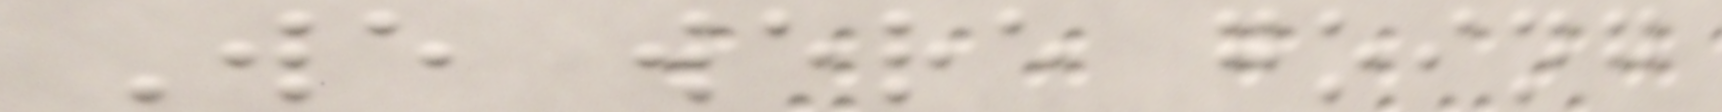We were going
